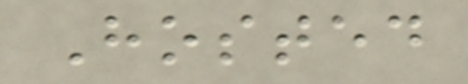Hosted
